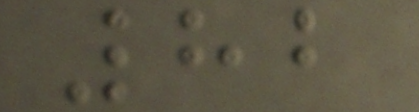82
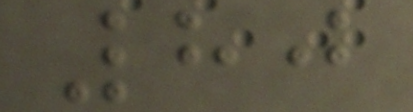80
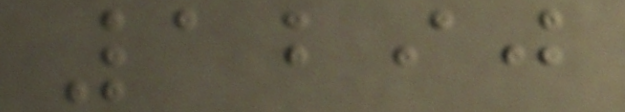1290
